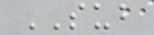SUB
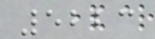5223
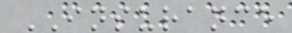INSURANCE
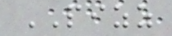PIZZ
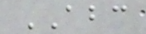ABC
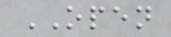OPEN
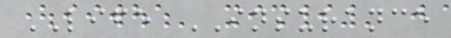LIFE INSURANCE
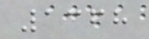1368
